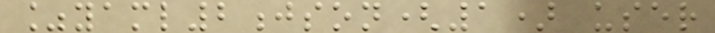%yaml2json(1) user
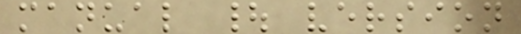manual | version
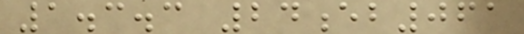1.3.3 24eb061
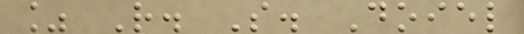% R. S. Doiel
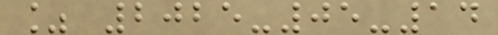% 2025-05-14
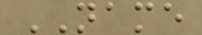NAME
